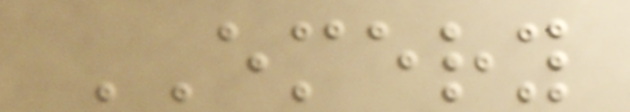EMERY
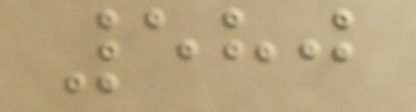580
